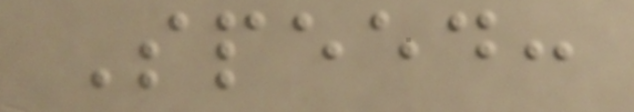Speed:
